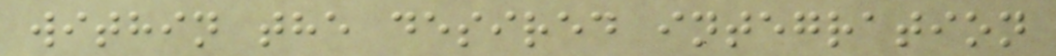within the desired integration
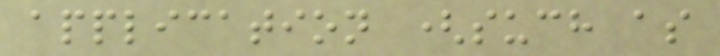application (such as
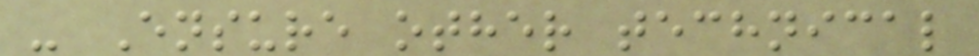- Ensure other technical
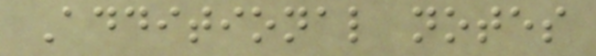Additional notes
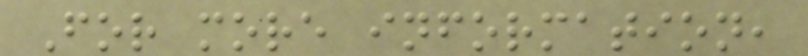For more information,
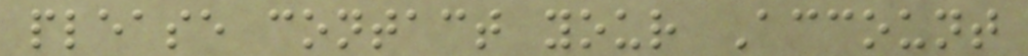please contact your Account
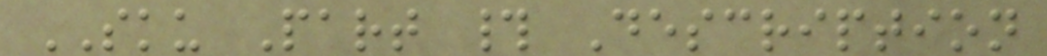SKU Part # Description
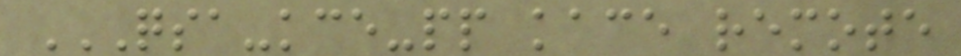QSA-KCE-PP KACE REMOTE
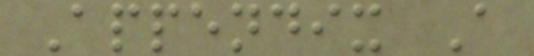Appendix A
